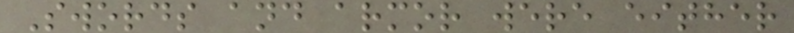Swords and armor were either
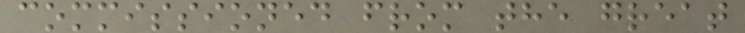commissioned from the great
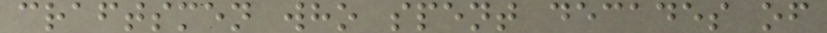craftsmen who spent decades of
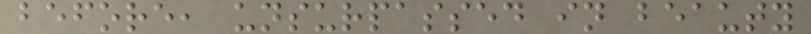before, unsurpassed in beauty
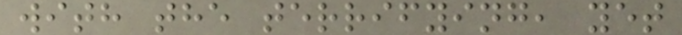with the terrifying, yet
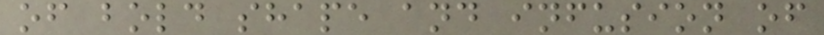of bold shape and infusion of
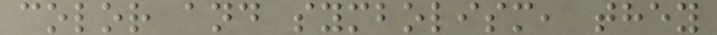color and symbolism, they
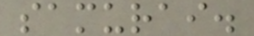samurai.
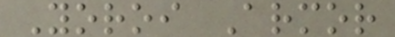Yoroi Armor
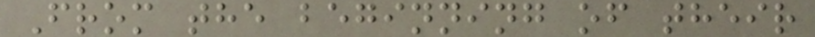From the beginning of their
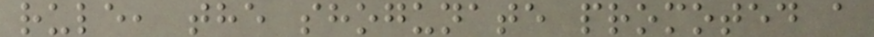rule, the shogunate promoted a
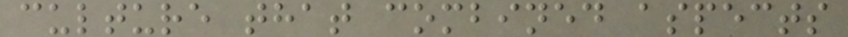culture that combined aspects
